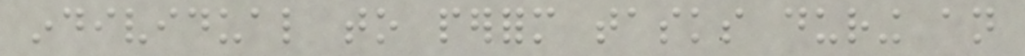individual to perform tasks during an
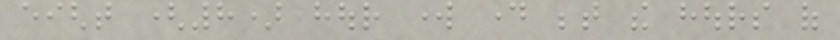eight (8) hour work day between the hours of
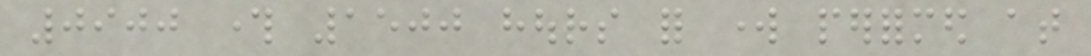0900 through 1500 hours for work performed at
